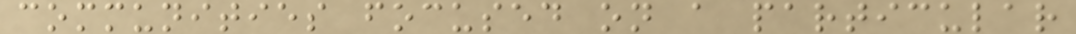communities focused on a particular
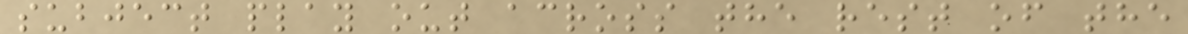subject play out across the rest of the
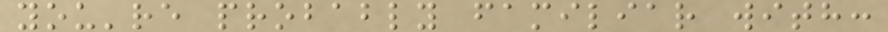you're probably familiar with:
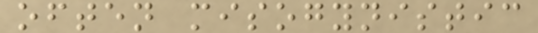often misogynistic
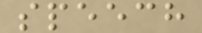speech
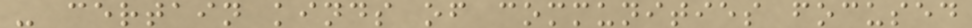- certain kinds of communities focused
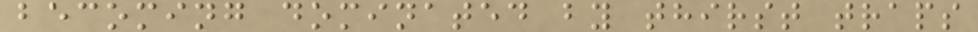becoming dominated by thirst traps
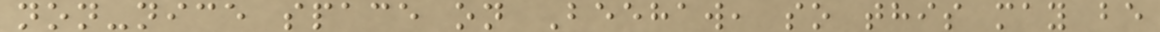non-nice space on Beehaw, so this may be
